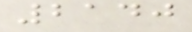2140
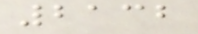2132
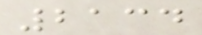2134
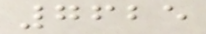7625
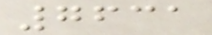7631
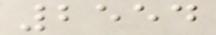2554
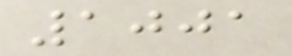1001
